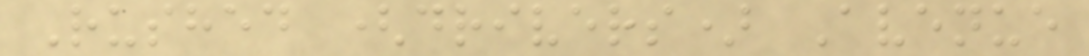Rushed (drivers) Avenue
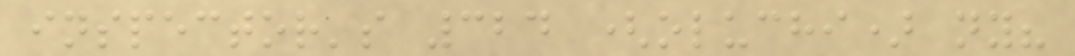inspector's 324 (oluchi) ny?
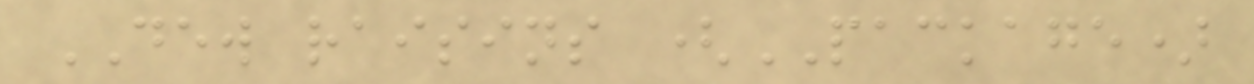DEW raisins (PACKAGE)
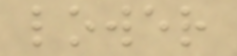lower
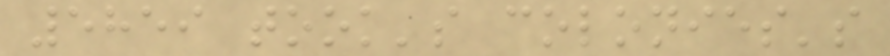5859 took's colonies's
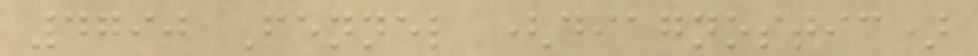4790 Fennel (diagnostic)
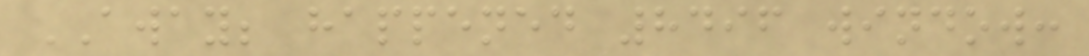AWAY; happened 8496 window:
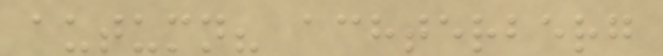autumn? achterberg
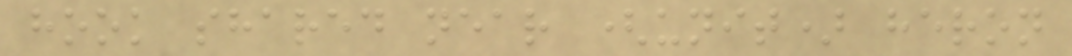hook shared near (unit) heron
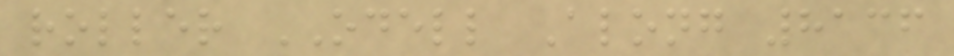roller ODELL Along 8136
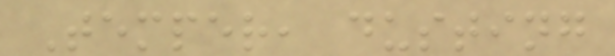Temper, dusting
